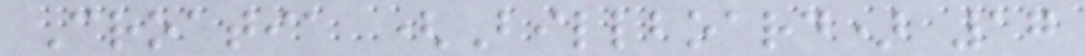Croatia (Billboard) 17
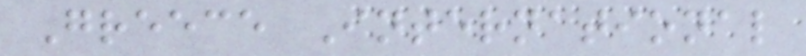Greece International
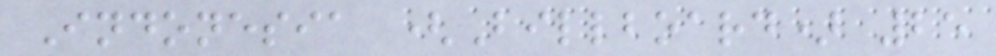Indonesia (Billboard) 25
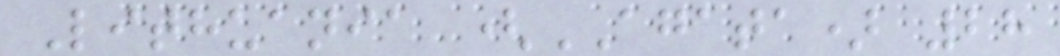Lithuania (AGATA) 28
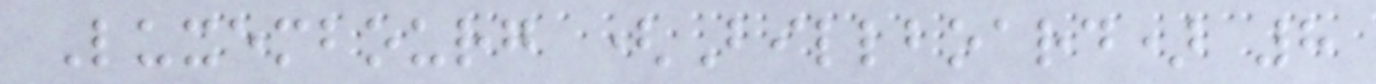Luxembourg (Billboard) 8
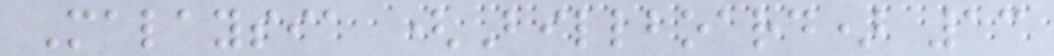Malaysia (Billboard) 13
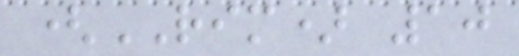(RIM) 10
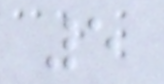5
